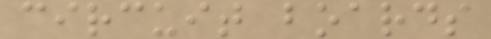circuit boards
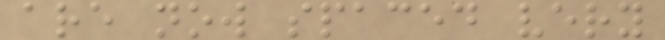are now spaced very
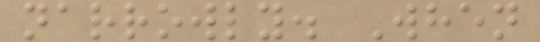narrowly. When
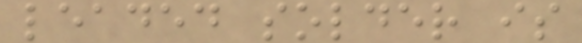leaded solder is
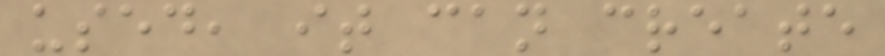used, it can create
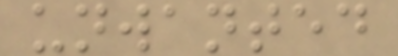unwanted
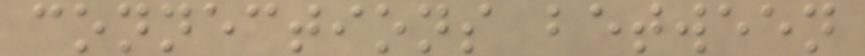connections between
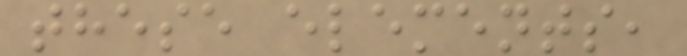these elements,
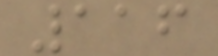116
